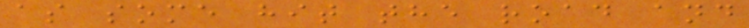as some hit the road and
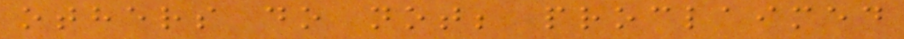others do not; proclaimed
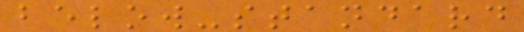below-standard
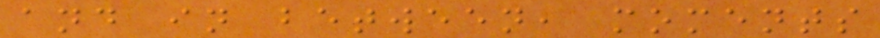and in between, moments
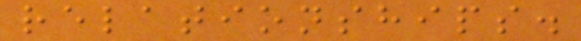relationships.
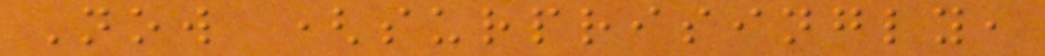Now (surprisingly,
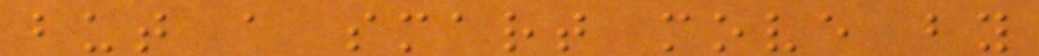but a smart move by
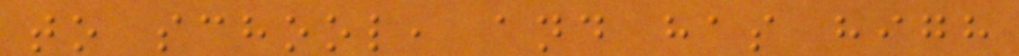to school, and has high
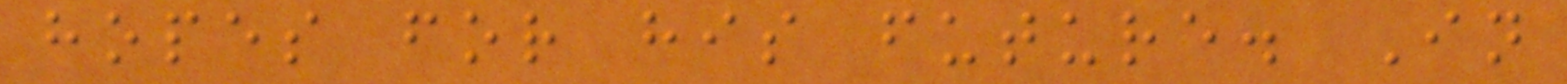hopes for his future. In
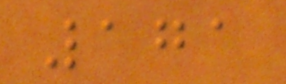171
